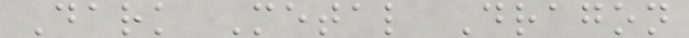Dark Metal Dragon
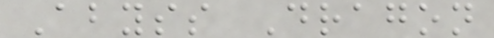Abyss Dragon
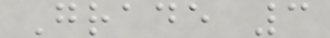Grade 3
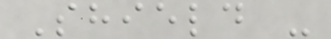Shield -
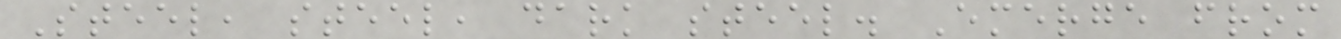Steel, steel, dark steel. Emerge from
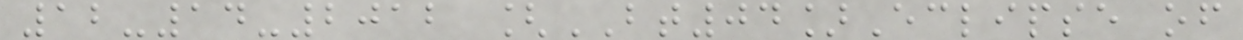12-14-2012 [BT04]Eclipse of
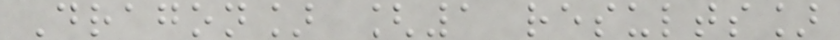Dragon] [1 results]
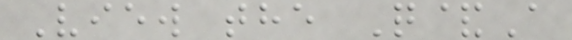View the Q&A
